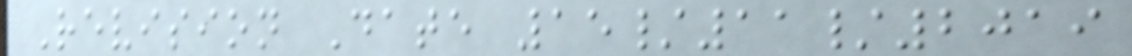Revision Date 15/11/2019
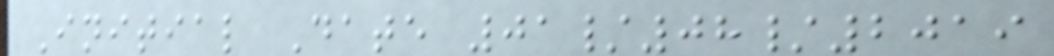Initial Date 01/08/2019
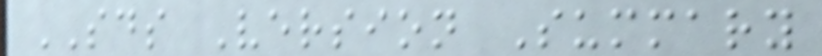SDS Version Summary
